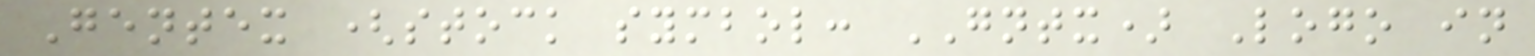Gentex (stock symbol: GNTX) Logo in
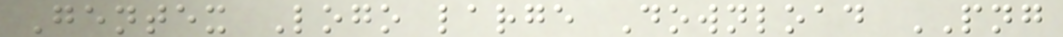Gentex Logo large Download PNG
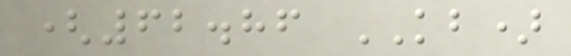(62.86 KB)
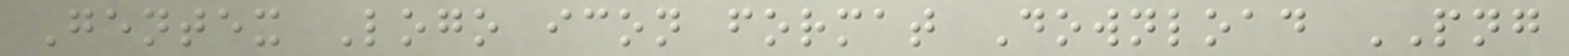Gentex Logo icon format Download PNG
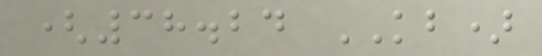(38.24 KB)
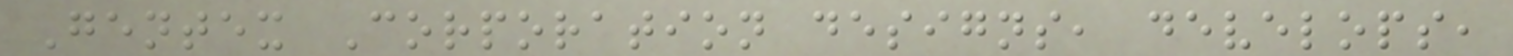Gentex Corporation designs, develops,
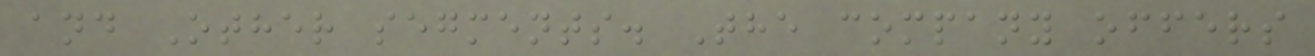and Other segments. The company offers
